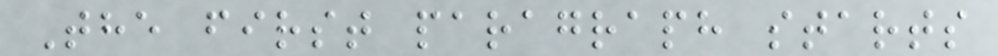The first paragraph starts
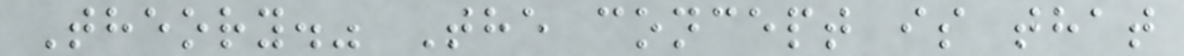Theory." The concept is that
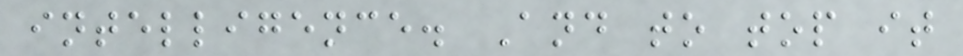intelligence. And to top it
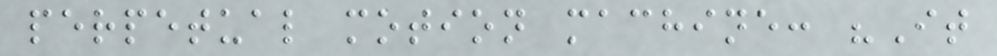perpetual motion machine: "It
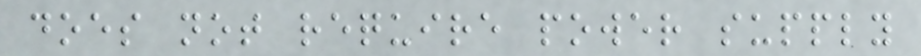does not require power supply
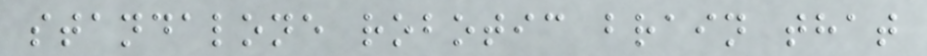standalone robotic brain that
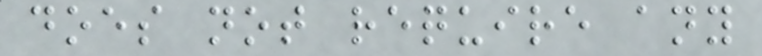does not require any
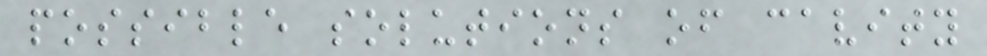possible solutions of cavity
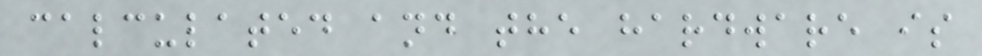calculated and the hardware is
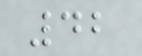42
